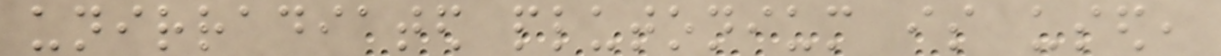unirradiated plutonium is used,
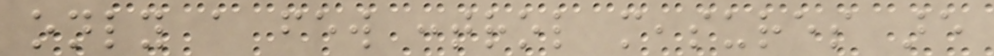only a few control measures are
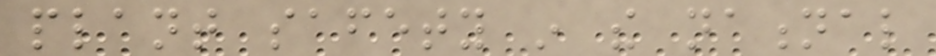plant safety in the national
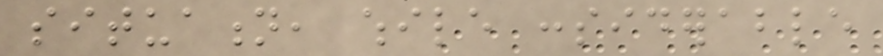situation, while considerable
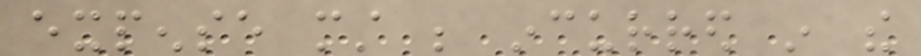expense must be incurred in the
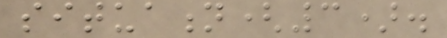situation(3).
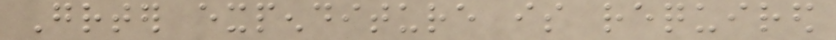Greater expenditure is required
